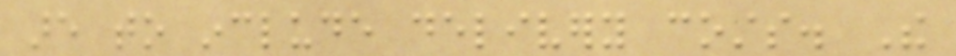are to include delivery costs. The
